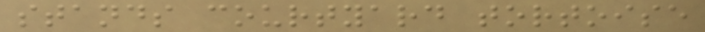stands courtyard tortoise
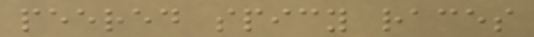peered spicy races
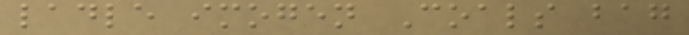ladle imogen Coals bag
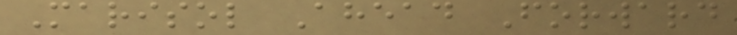Marisol Ahead Forward
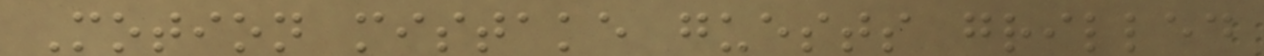Motion mistake guests grilled
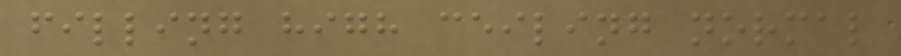filling high ceiling normal
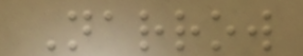Narrow
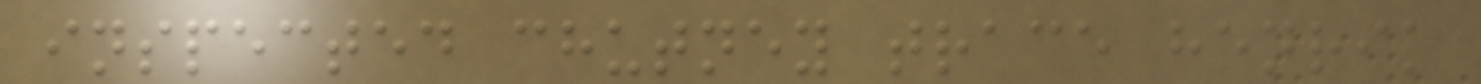inspected chutney trace henrik
